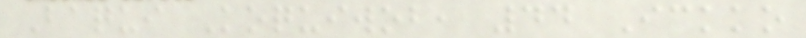Baqui Koquiwob, 44 Ickko
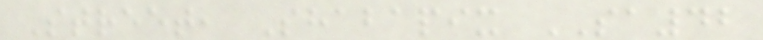Street, Shabapix SA42
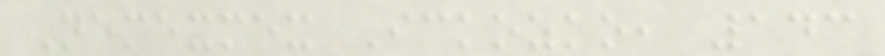Nemexmex Ickozko, 143
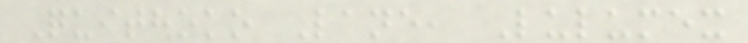Quithoko Lane, Lulumex
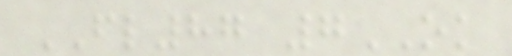FL87 7OK
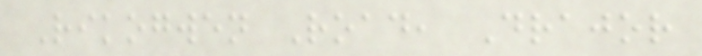Rikogwen Road, Drajor
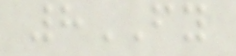8FY
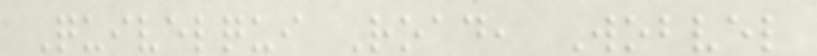Quivelqui Road, Wobvel
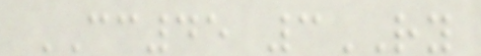CC45 3RY
